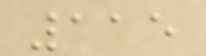115
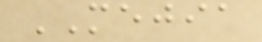MEJIA
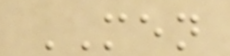MEN
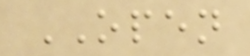OPEN
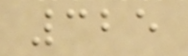325
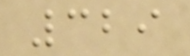329
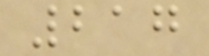217
